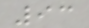93
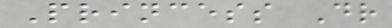Princess Dr
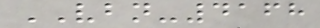VBN-4168
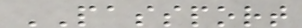PASSPORT
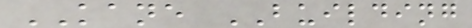KANE BUILDING
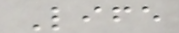Life
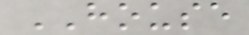HOUSE
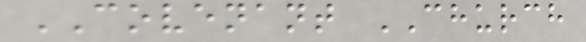COVENANT CHURCH
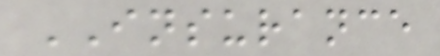INSURANCE
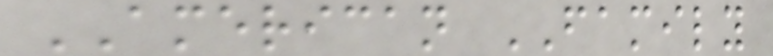AMERICAN FAMILY
